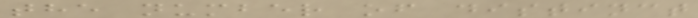the number of distinct
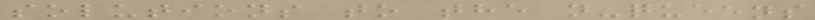solutions to the n-queens
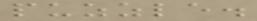puzzle.
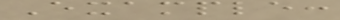Example:
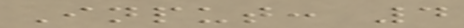Input: 4
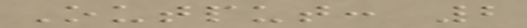Output: 2
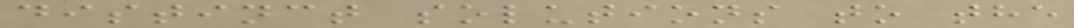distinct solutions to the
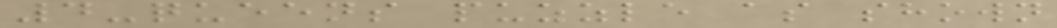4-queens puzzle as shown
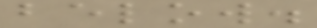below.
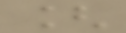[
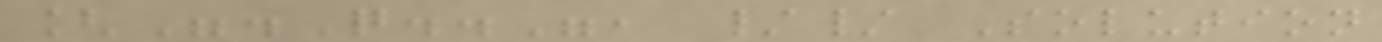[".Q..", // Solution
